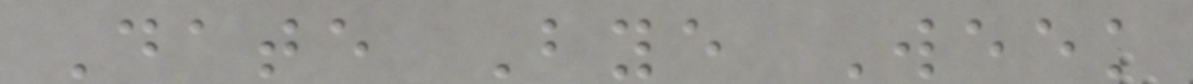Date Bye Week
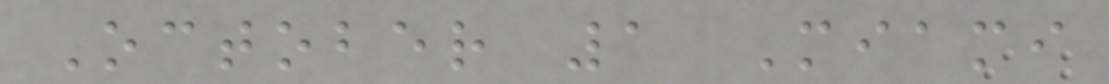October 1 Miami
